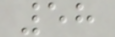58
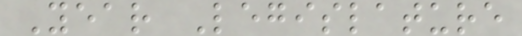Year Legislature
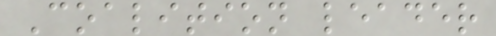Coalition leader
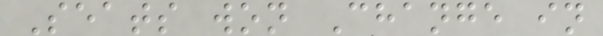Seats won Change in
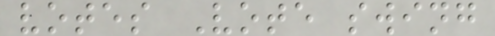votes Vote swing
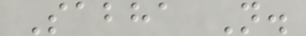Sabha N.
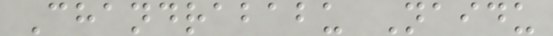Chandrababu Naidu
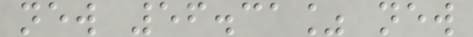new 56.31% new
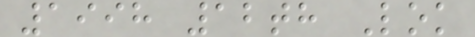1998 12th Lok
